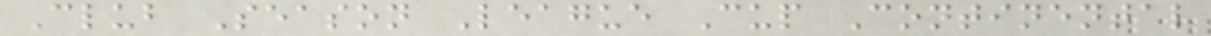Club Season League Cup Continental
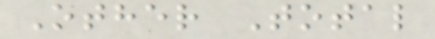Other Total
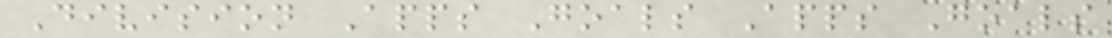Division Apps Goals Apps Goals
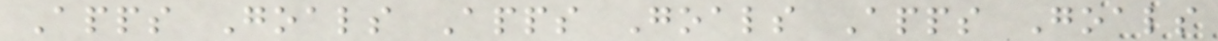Apps Goals Apps Goals Apps Goals
